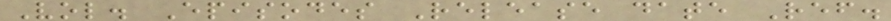Vol. Episodes Release date Ref.
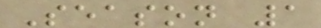Season 1
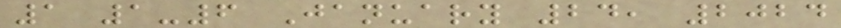1 1-6 January 24, 2024
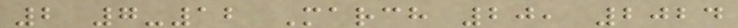2 7-12 March 20, 2024
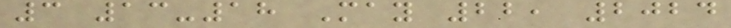3 13-18 May 22, 2024
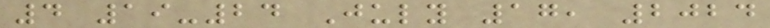4 19-24 July 17, 2024
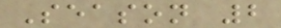Season 2
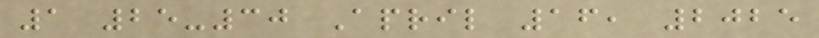1 25-30 April 16, 2025
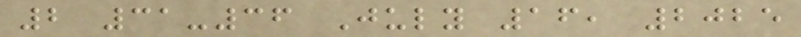2 31-36 July 16, 2025
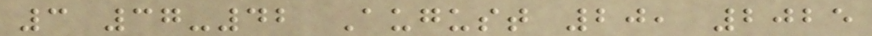3 37-42 August 20, 2025
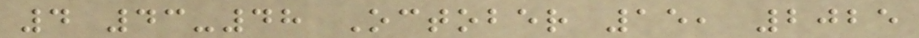4 43-48 October 15, 2025
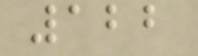122
